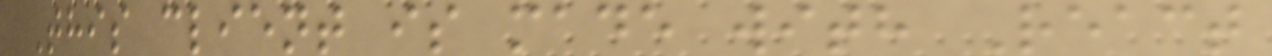This client is made with React
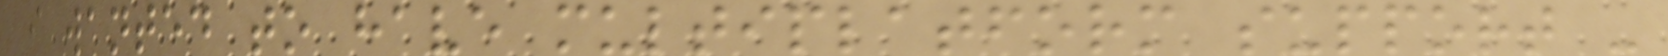i wanted to have multiplatform support -
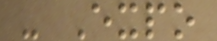- Expo
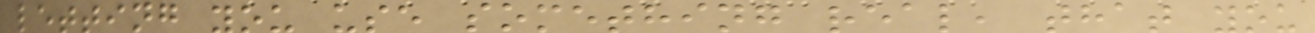letting you use something real, that you
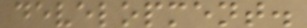development.
